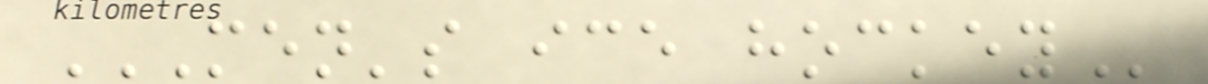MEN'S ICE HOCKEY
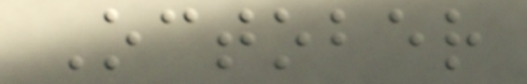October
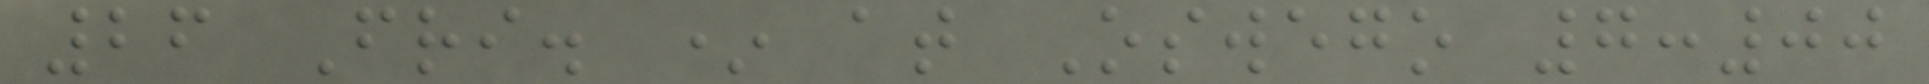26 Fri. * at Oswego 7:00
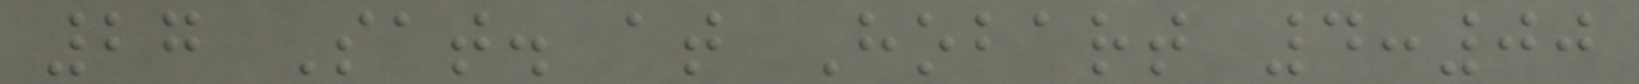27 Sat. at Hobart 4:00
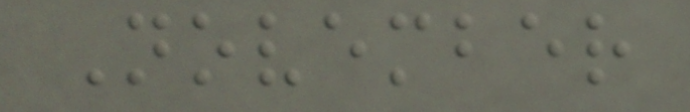November
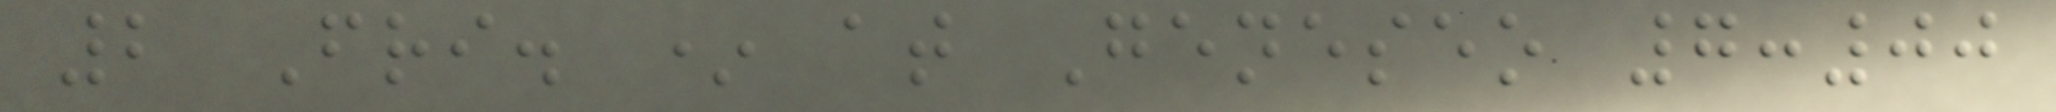2 Fri. * at Geneseo 7:00
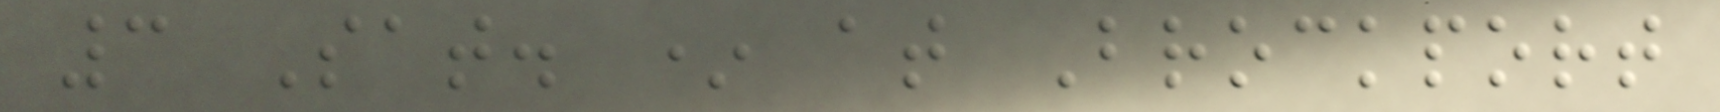3 Sat. * at Brockport
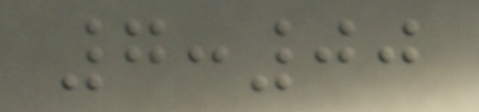7:00
